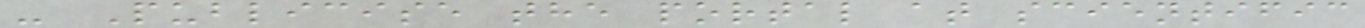- Publicise the portal at scientific
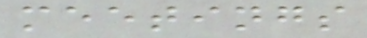meetings
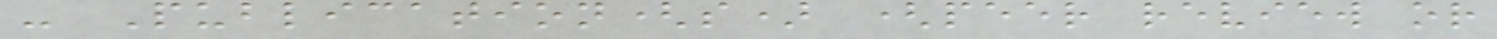- Publication(s) (peer review or
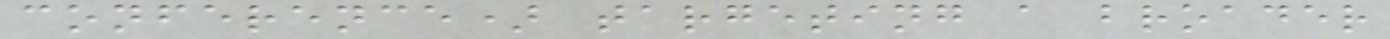conference) targeting a broader
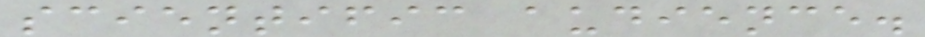scientific audience.
